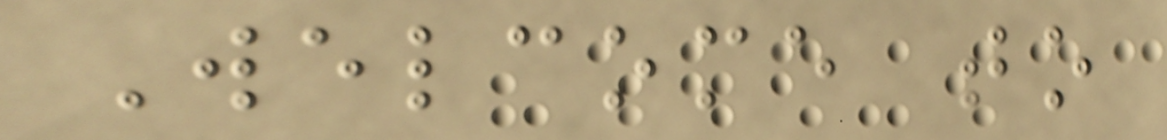Welcome to
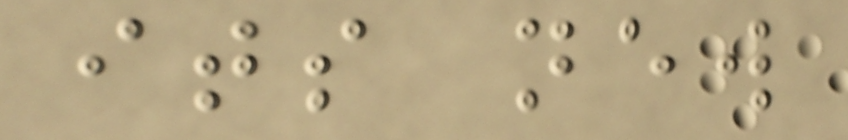its new
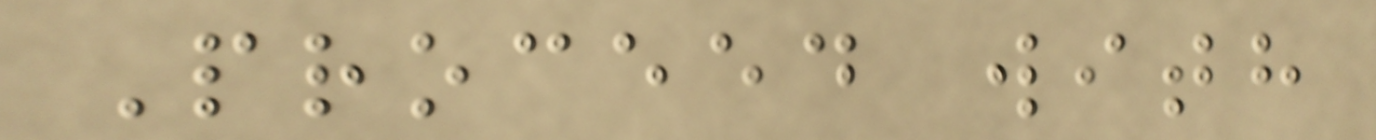Proceed with
